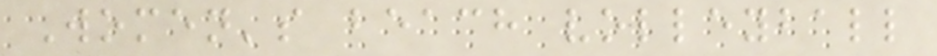Women's beach volleyball
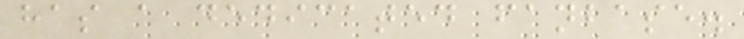has a dedicated fanbase.
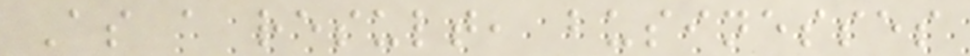As a result, businesses
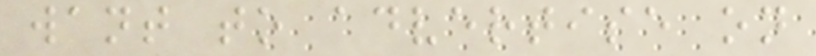want to advertise on
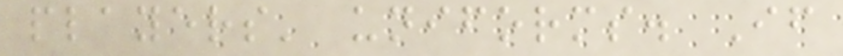players' uniforms. If
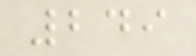249
